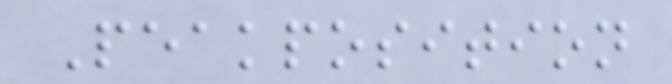Peakposition
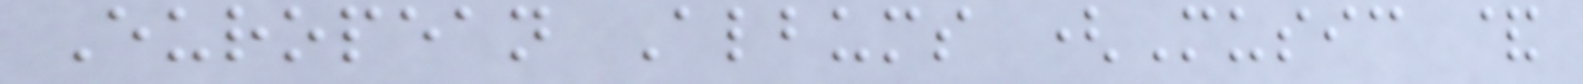European Albums (Music &
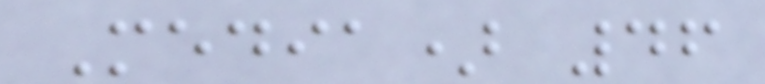Media) 46
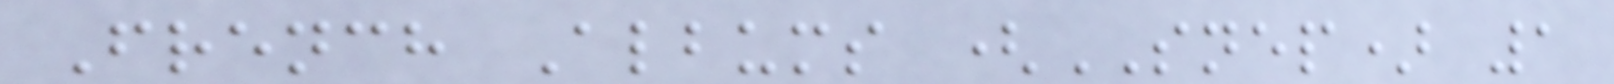French Albums (SNEP) 1
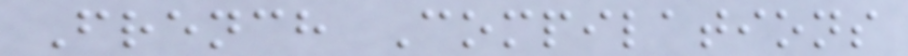French Compilations
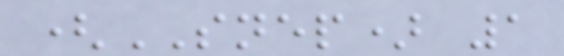(SNEP) 1
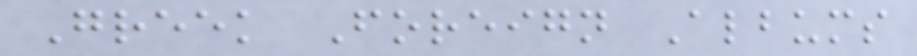Greek Foreign Albums
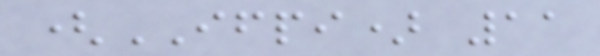(IFPI) 11
